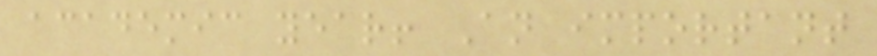academic year! An important
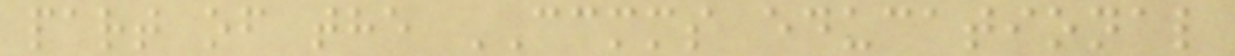part of the CCMMS educational
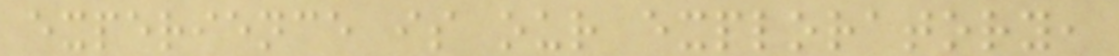experience is our exploratory,
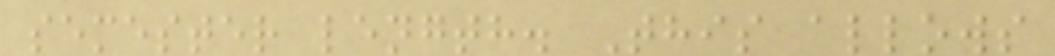semester length. This allows
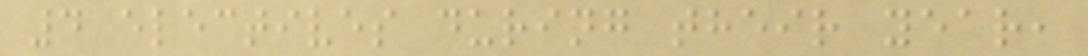4 electives during their year,
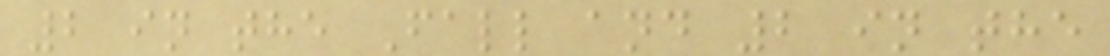2 in the Fall and 2 in the
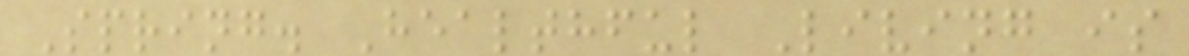Spring. Healthful Living is
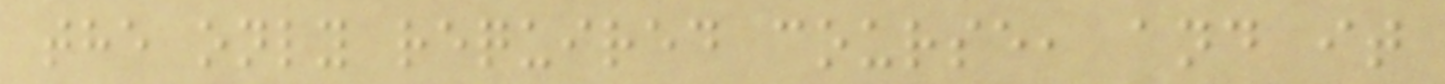the only required course, and it
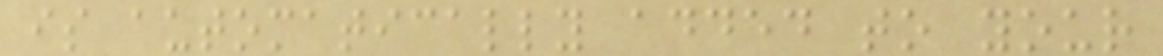is automatically added to your
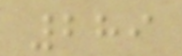289
